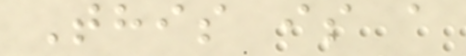This is a
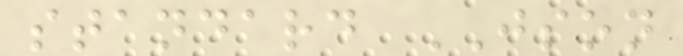standard JSON
